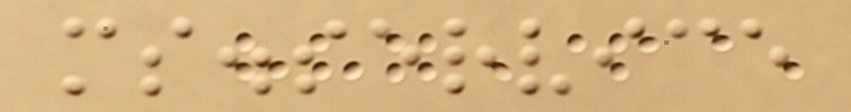ms.service
